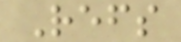Refs
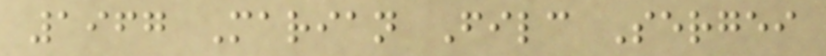1967 Marian Filc Sergei
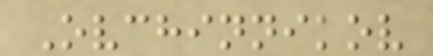Ovchinnikov
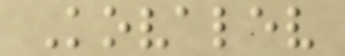Kovalev
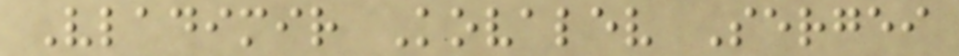Vladimir Kovalev Sergei
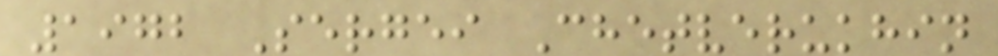1972 Sergei Chetverukhin
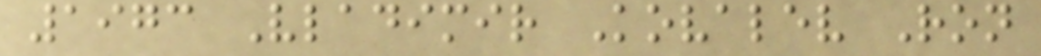1973 Vladimir Kovalev Ron
